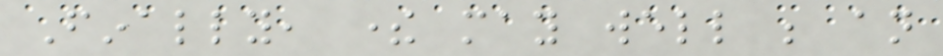Finally, there may well be an
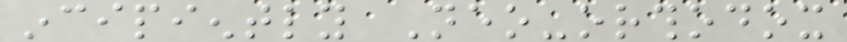incipiently Neo-orthodox
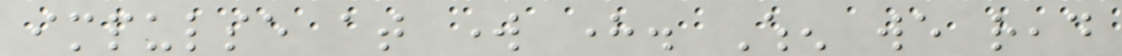impulse at work here. When we read
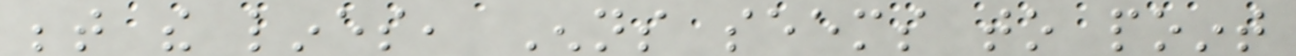between the lines, Enns seems to point
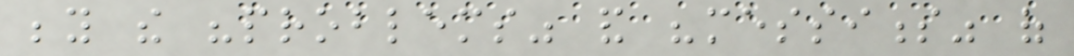beyond the "problems" and "messiness" of
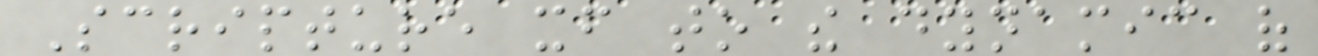Scripture itself to the dynamic of
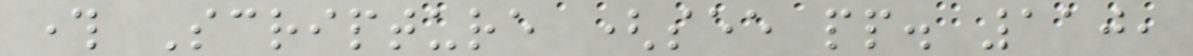through Scripture (see pp. 110,
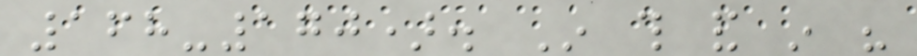168-170). In this and in his
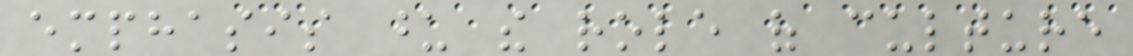emphasis upon the role of culture
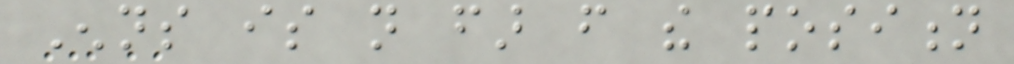Enns is not far from the position
